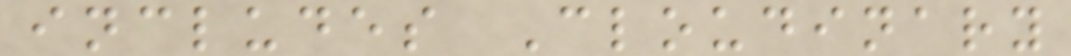includes Cloudinary
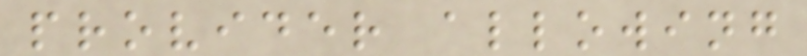provider allowing
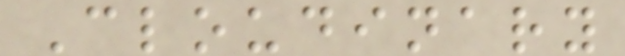Cloudinary
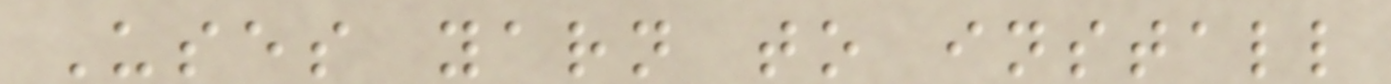Uses yarn to install
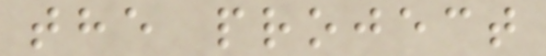the project
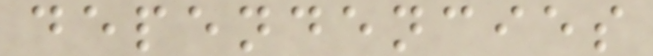dependencies
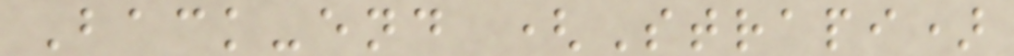Back-end (Strapi)
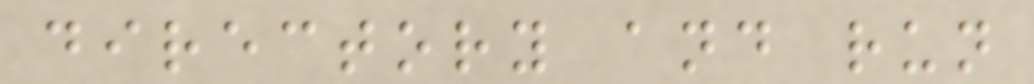directory and run
